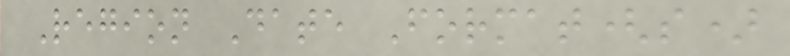Region Date Format(s)
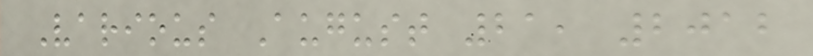Various August 21, 2012
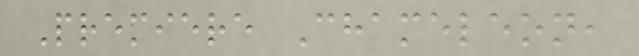Premiere Chameleon,
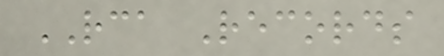RCA Records
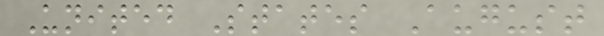United States August
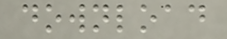download
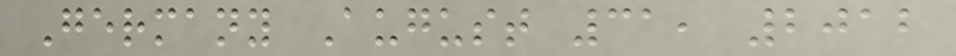Germany August 31, 2012
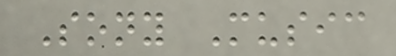Sony Music
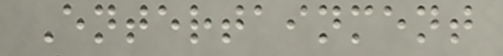Entertainment
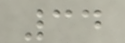34
